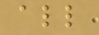all
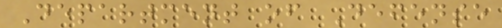Department of Defense
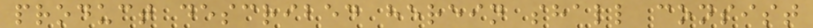product described herein shall consist
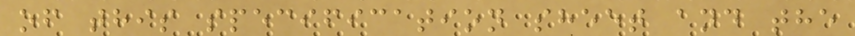of this specification sheet and the
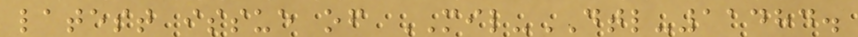latest issue of MIL-DTL-11484.
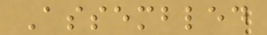Assembled
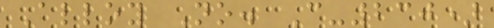Alloy No. C-230)
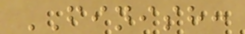FINISH:
